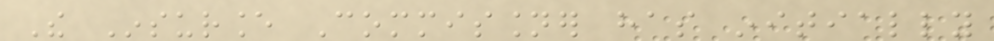The Insurance Commissioner has initially
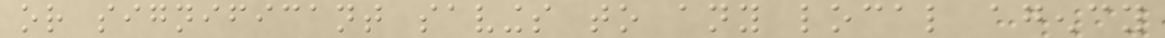or significant savings to any local agency
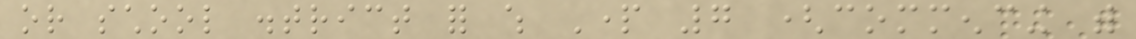or school district for which Part 7 (commencing with
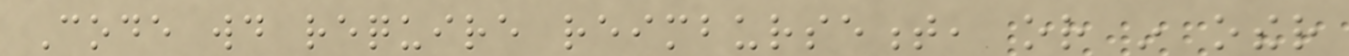Code would require reimbursement, or in other
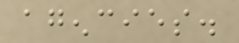agencies.
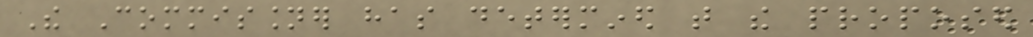The Commissioner has determined that the proposed
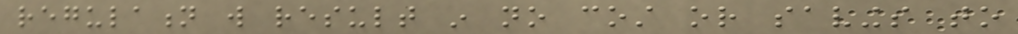regulation will result in no cost or savings to
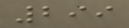299
